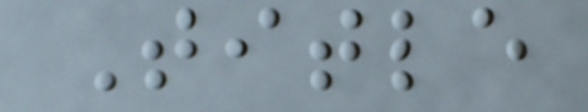Title
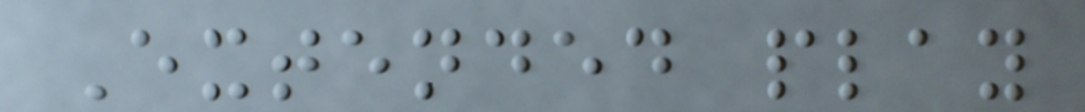Extended play
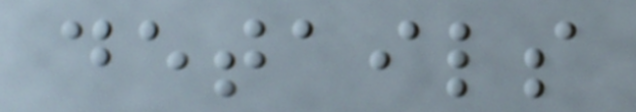details
